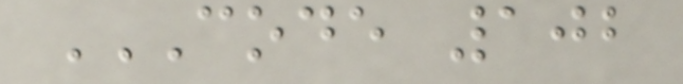CODE 102
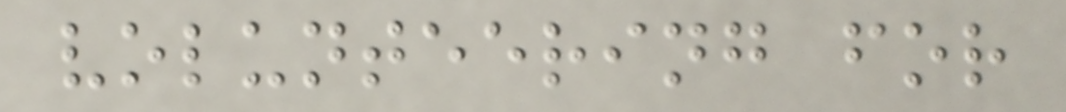volunteering for
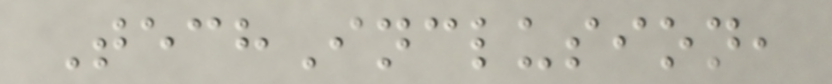TechInclusion,
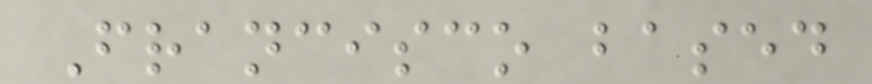Francisco based
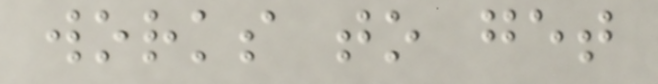works to get
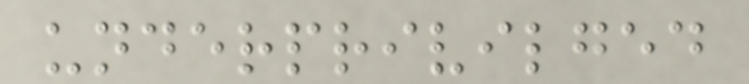underprivilged
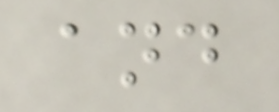and
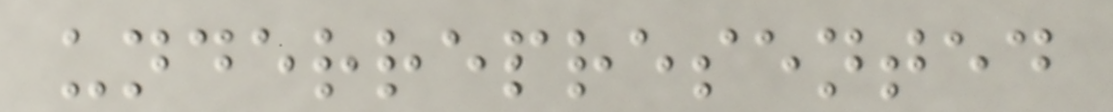underrepresented
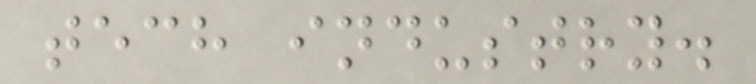tech industry.
